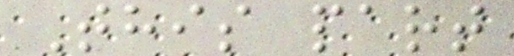This part
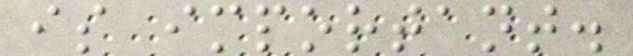is important.
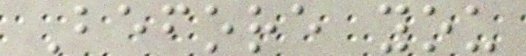Before you
